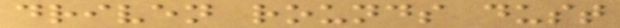driven rounds dust
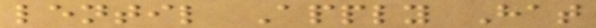lentil Apply Hat
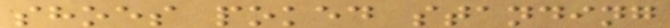shoes poked standing
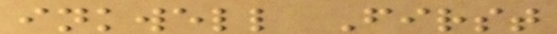inkwell First
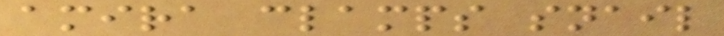amira clamps snail
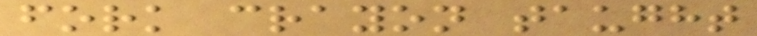fork crayon taught
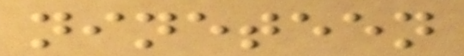nineteen
